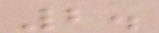2.
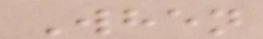When
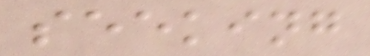seeking
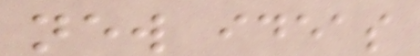new ideas
